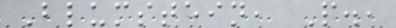Blumstein, P.,
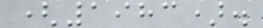(1983).
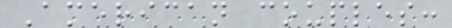American couples:
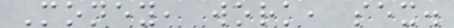Money, work, sex.
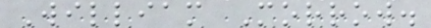William Morrow.
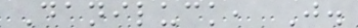Daniluck, J.
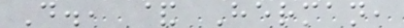D., & Herman,
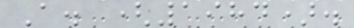A. (1984).
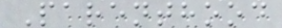Parenthood
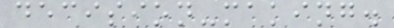decision-making.
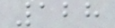128
